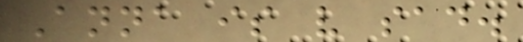Anna is very sad.
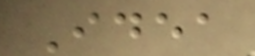Idea
